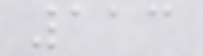113
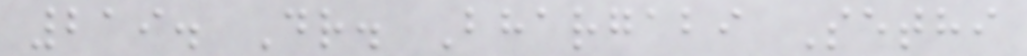219. Dr. Bhargabi Sethi
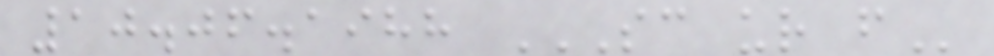10.06.1988 SC UR F
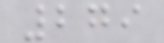279
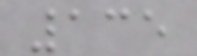135
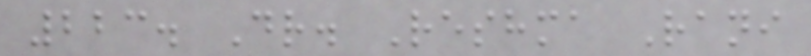223. Dr. Reshma Rani
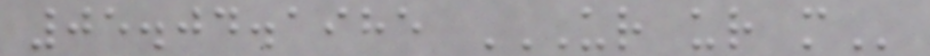05.04.1985 UR UR M
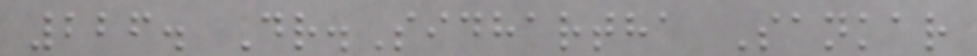226. Dr.Sidhartha Sankar
